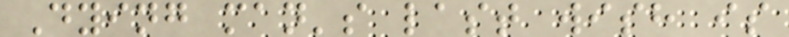Dying man's last wish is
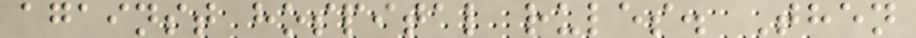against hospital rules. Then
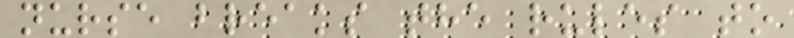nurse breaks the rules to
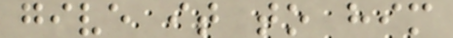give it to him
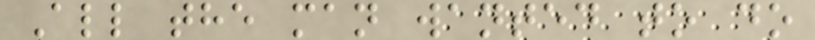All the man wanted to do
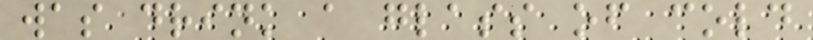was drink a glass of cold
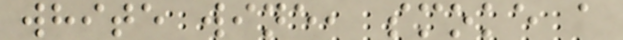white wine, smoke a
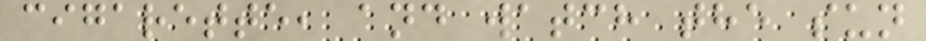cigarette, and watch the sun
